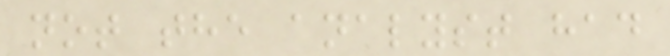not the analyst had
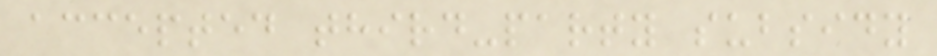accepted third-party subsidy
